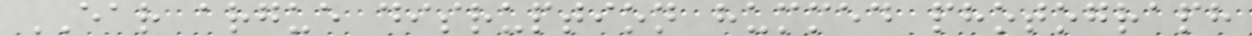EAR argue disruption hummed photograph
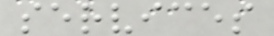services
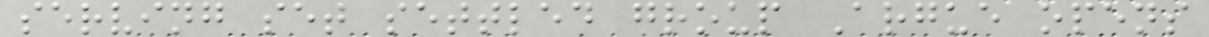serving set settled group Argue opens
